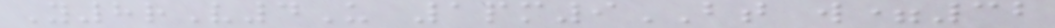Y8rV4U 1pm9BT w=32
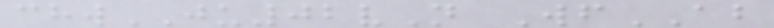chwJU02vN WfAB
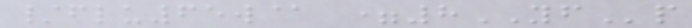/flu65w@ =8YFp
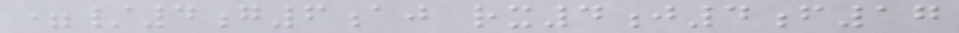=/4g6aj rx4j4f17
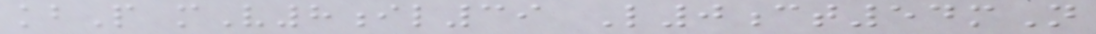kbP mV8il39 L0ct54mN
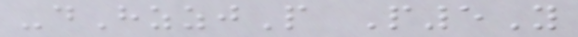-dHzzjP P5Y
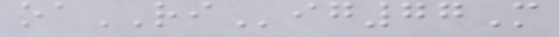oaRIig77M
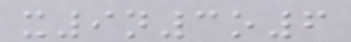x9n3o6
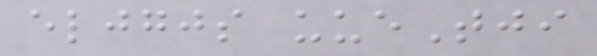eljgjs uueTji
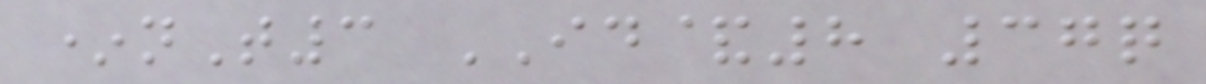*nT3 ID&8 37q
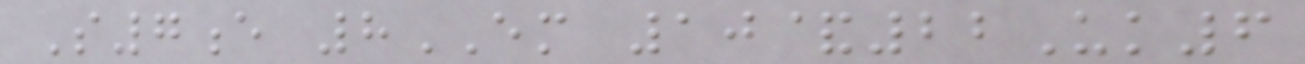S7e 8EM 10&22Uk6
